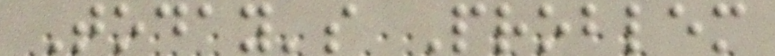Today's Problem
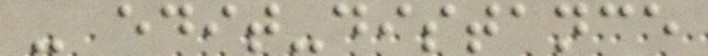- edit-distance
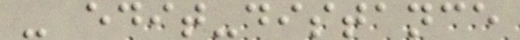- edit-distance
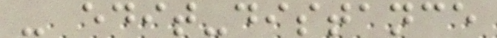- edit-distance
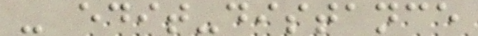- edit-distance
